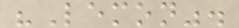"Lemon".
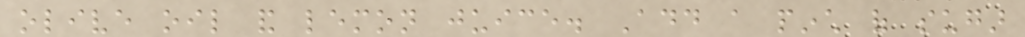olive oil and lemon juice. Add a pinch of sugar
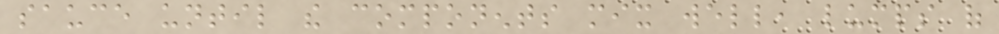sauce until the components mix well, lumps of
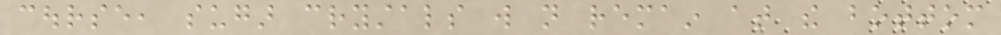course, sugar crystals will not remain at the bottom
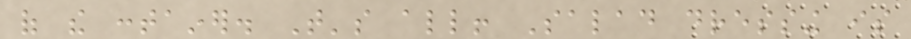of the container. That's all! Salad dressing is
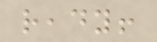ready!
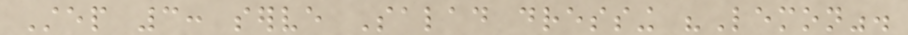Step 3: serve Salad dressing "Lemon".
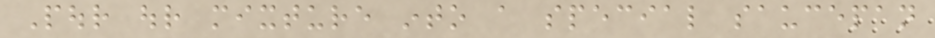Pour our mixture into a special saucepan
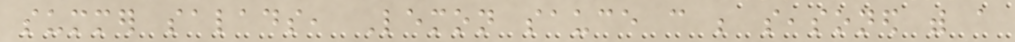summer salads, Lemon sauce can be seasoned with a
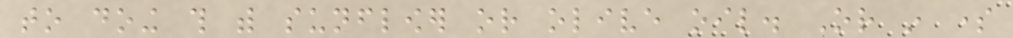to doing this with sunflower or olive oil. Or in some
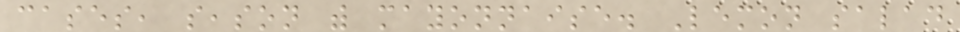cases, season with mayonnaise. Lemon salad
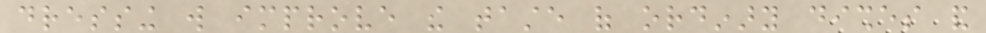dressing will improve the taste of ordinary dishes and
